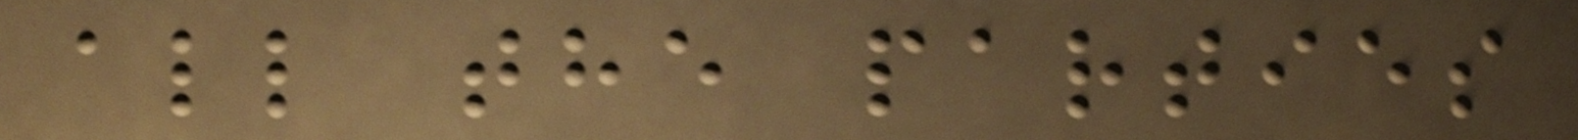all the parties
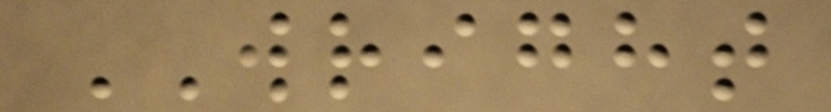WRIGHT
